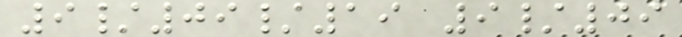9/09/19 9/09
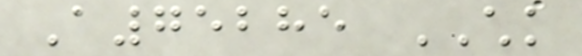A75285 CHK
